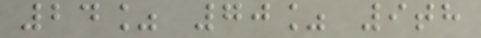24% 70% 9th
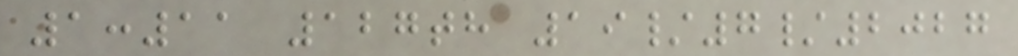1:11 127th 19/7/2027
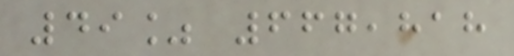49% 667,818
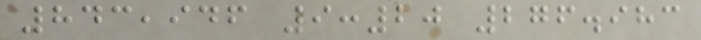843,946 9:20 276.983
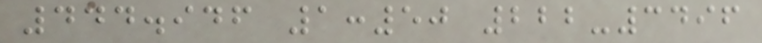444.946 1:50 222-3496
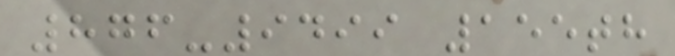876-9499 155th
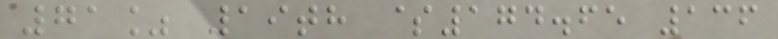71% 19th $174.65 136
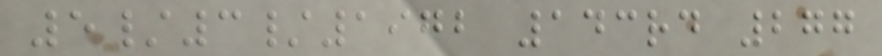5/3/1972 143rd 277
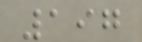197
